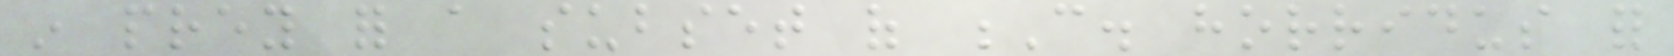in prey for a subset of C. horridus for
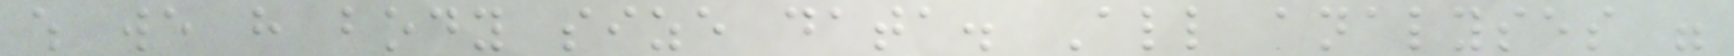which we have body size data. All analyses were
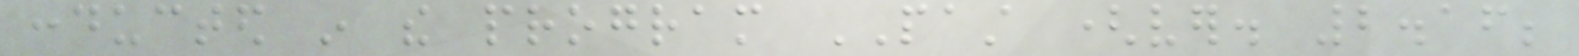conducted in the program PAST (ver. 2.16;
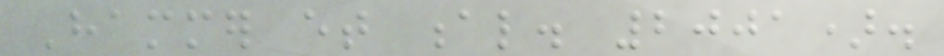Hammer et al. 2001).
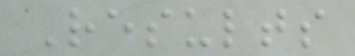Results
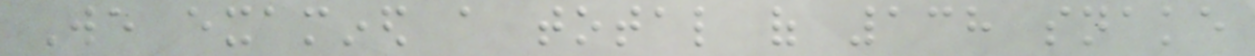We examined a total of 138 snake
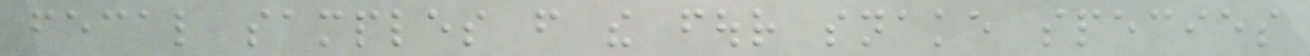fecal samples from the four snake species
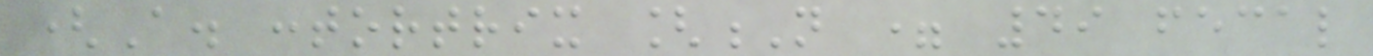(A. contortrix [N = 49 fecal
